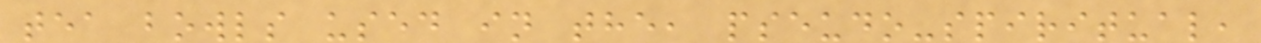tea bowls used in the, pseudo-spiritual,
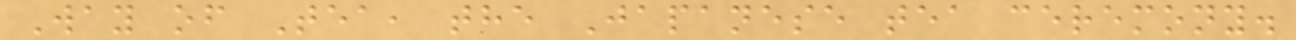Way of Tea, the Japanese tea ceremony.
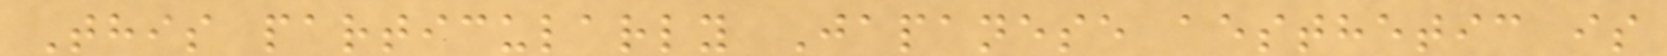This particularly Japanese aesthetic is
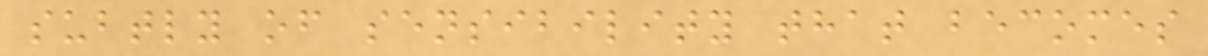subtly of sensibility that becomes
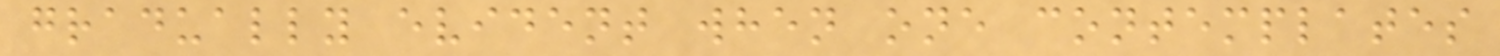gradually evident when one contemplates
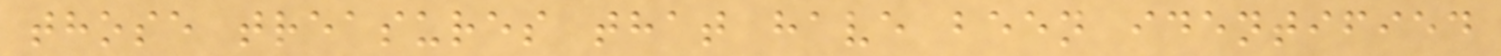those treasures that have been identified
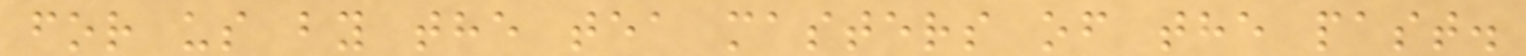for us by the tea masters of the past.
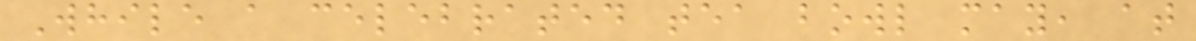While a celebrated tea bowl may, at
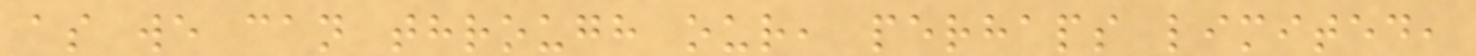as we can through our, perhaps limited,
